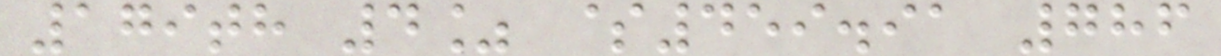179th 4% $459.91 786
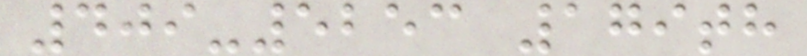409-5253 179th
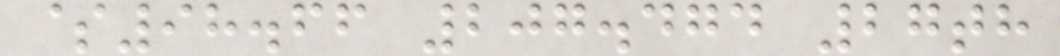$98.66 207.474 27th
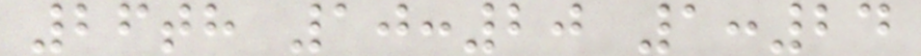26th 10:20 1:24
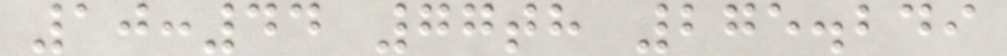10:44 77th 275.249
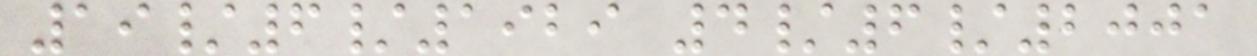19/6/1929 4/6/2001
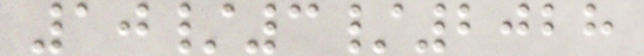10/3/2028
